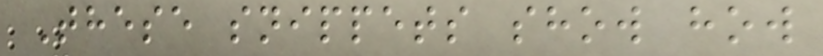These snippets show how
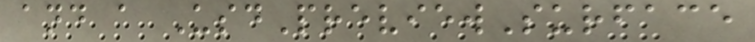and a UsdPreviewSurface
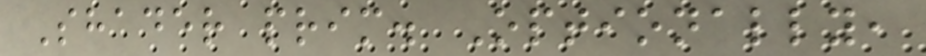Shader prim. Optionally,
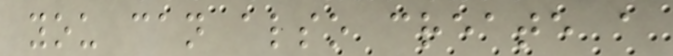you can also create a
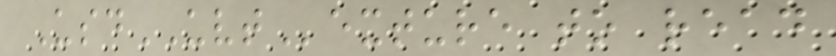UsdUVTexture to read
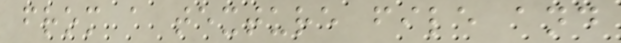from a texture file and
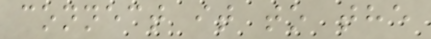connect it to the
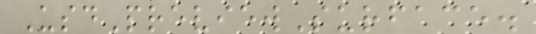UsdPreviewSurface.
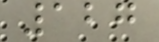127
